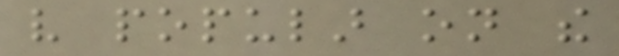very popular on the
